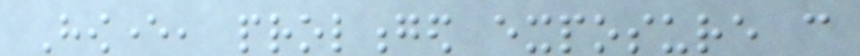However, prolonged exposure can
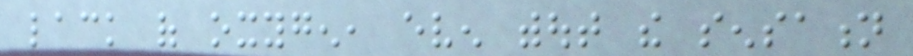lack of oxygen, even without the sensation
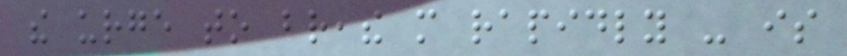the urge to breathe more rapidly - is
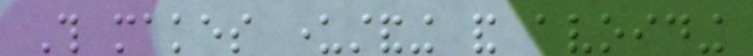This makes understanding and avoiding
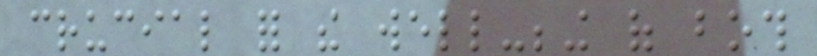crucial for the well-being of both
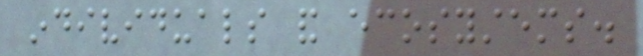individuals and ecosystems.
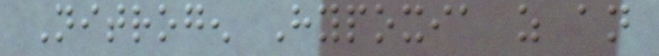Nitrogen Hypoxia as an
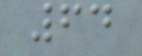64
